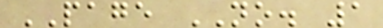PAGE NO. 1
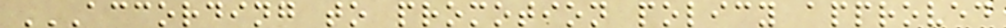ACCORDING TO PROMOTION POLICY APPROVED
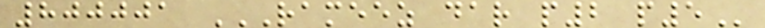800001 RAMEEZ DAR P2 P5
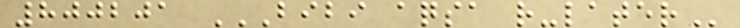800201 BIBI AQSA R-LATER
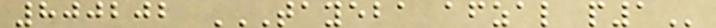800202 TAYEBA AFZAL P1
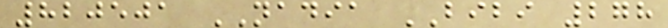820501 NADIA BIBI 278
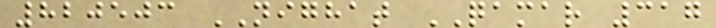820503 NIGHAT QAMAR 317
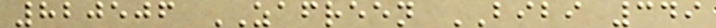820506 ZAFREEN BIBI 349
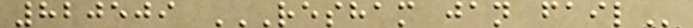820509 RESHAM JAN FAIL
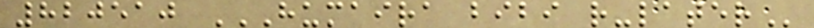820510 HUMAIRA BIBI R-LATER
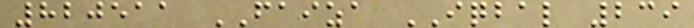820511 FAIZA IQBAL 239
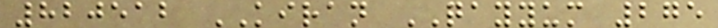820512 KIRAN QAYYUM 275
